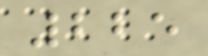225
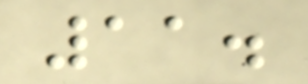11.
